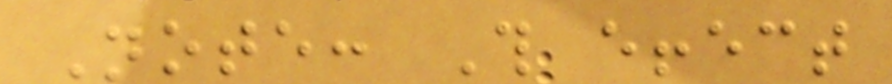Note: This effect
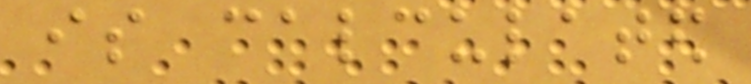is calculated
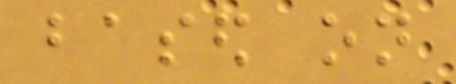based on
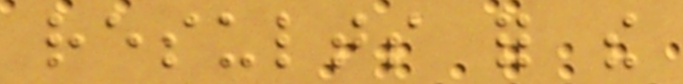results for the
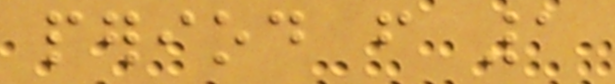period from 1
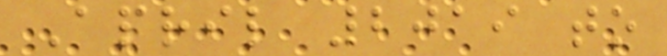April 2019 to
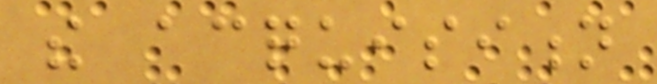the acquisition
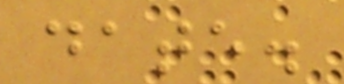date.
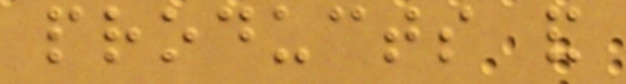products and
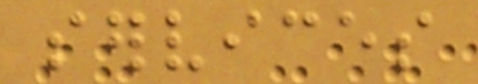services
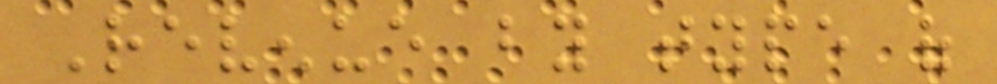Revenue by type of
